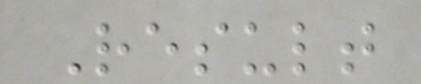Result
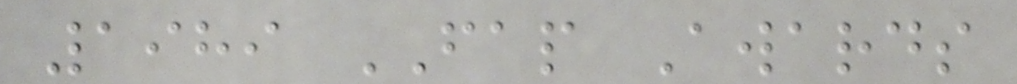1989 FAP Awards
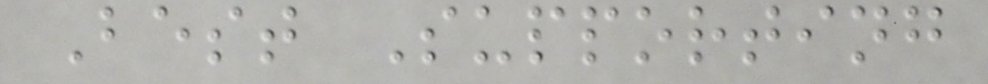Best Supporting
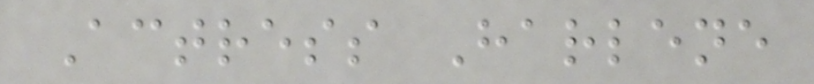Actress Harlene
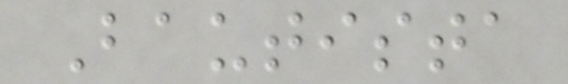Bautista
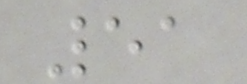51
